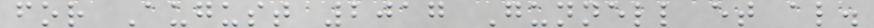for August 2017 Gunnell et al.
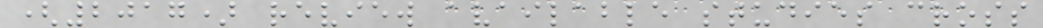(2017) review available studies cross
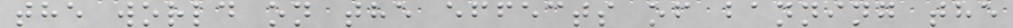the world on the effects of banning the
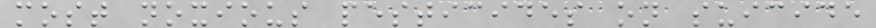most noxious pesticides on suicide
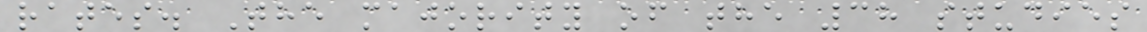rates. The majority of the 38 studies
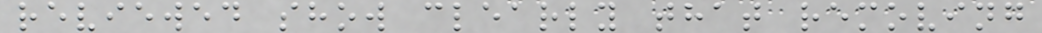reviewed show clearly that removing
